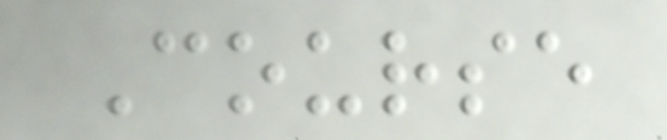Course
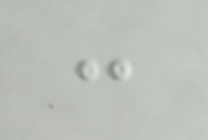:
